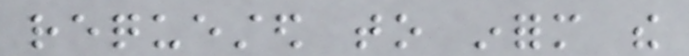requested to inform the
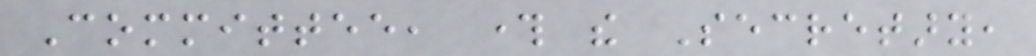Committee, through the Secretary,
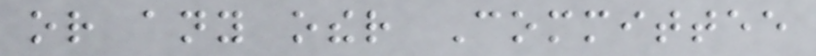or any other Committee
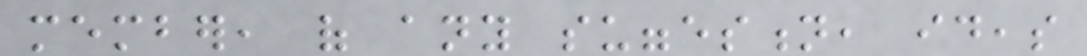member, of any suggestion, ideas
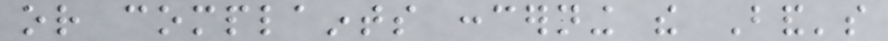or complaints concerning the Band's
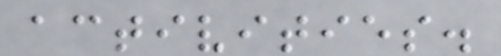activities.
